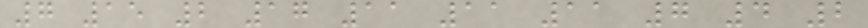7 15 2 17 11 11 11 7 4 2
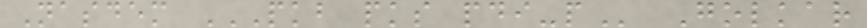Nasdem PKB PKS PDI-P Golkar
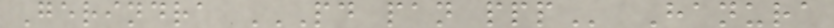Gerindra PD PAN PPP Hanura
